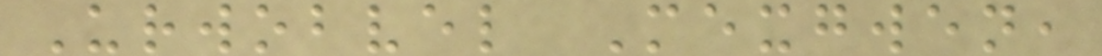Urwobvel Mexgwen,
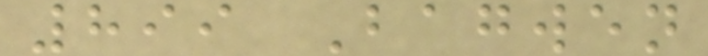899 Bagwen
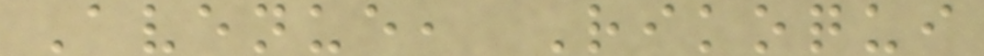Avenue, Rikoqui
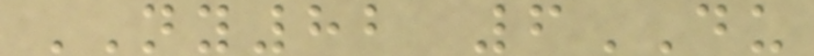NY82 6DU
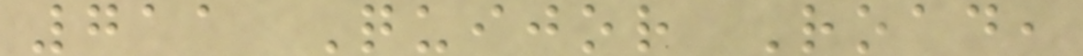711 Quijor Road,
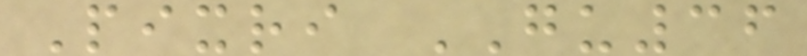Pixri GU36
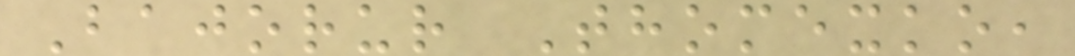Bajorur Thomexko,
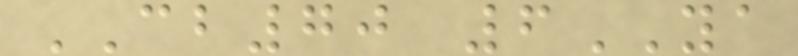CB70 6YA
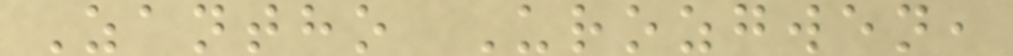Zantho Urozgwen,
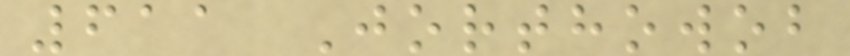611 Jorthowob
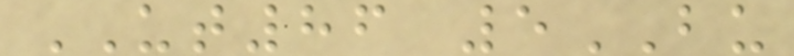UT86 5BU
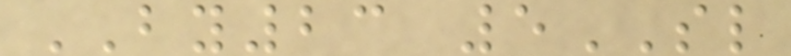BY23 5SL
